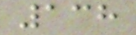138
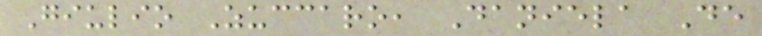Giulio Zuccaro, Daniela De
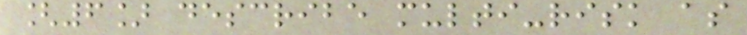[6] describe multi-risk as
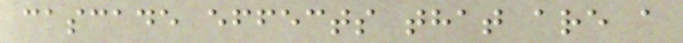cascade effects that are a
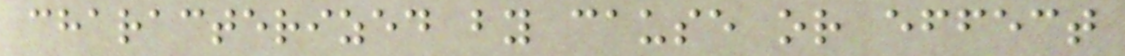characterized by cause or effect
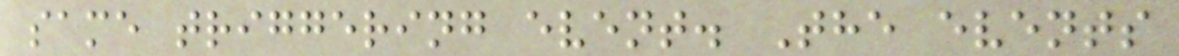same triggering event. The events
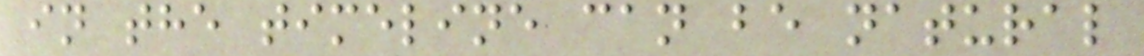in the timeline can be natural
